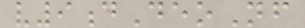v9dDeoNf
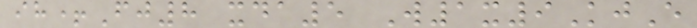ih+Fj8 xda5 W1x9KjE
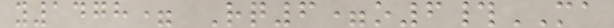y1478= Rq6=o6#MA
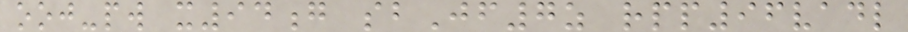ooj-pw x94g sbJf7z rpp96vadl
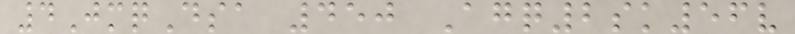4JmqDsa 450 Agq2sk56v
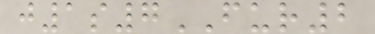j1s7FUR2
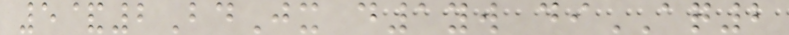5&2BdJx d1yw diAQ2
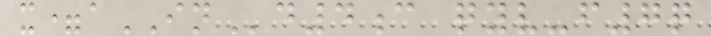x=aINd4c qyv-f7q
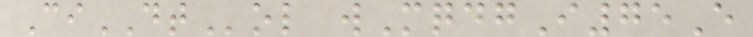CiDTol wMqdgI75E
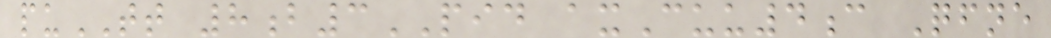puTT 8b3PID axCuu4c Qfne
